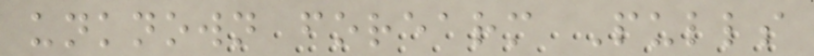unknown forearm Pulls
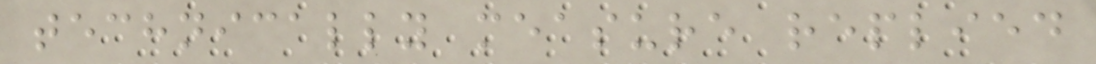technically measure replied
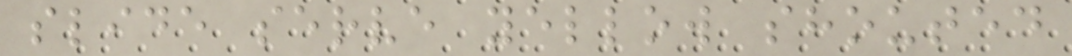slide serve yellow shouted
